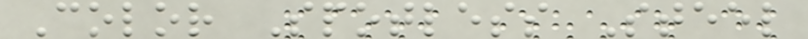Color Spotless Steel
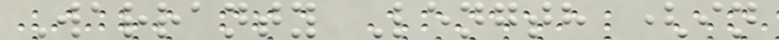Warranty Length (in
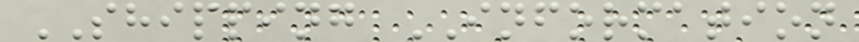SHIPPING INFORMATION
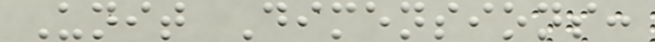Unit Dimensions:
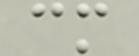cm
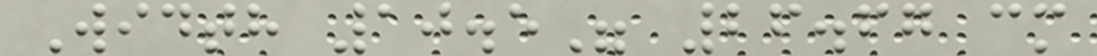Width 10.5" 26.67 cm
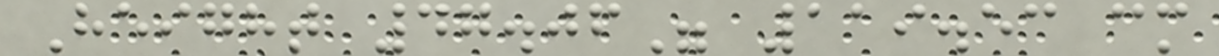Height 47.06" 119.53 cm
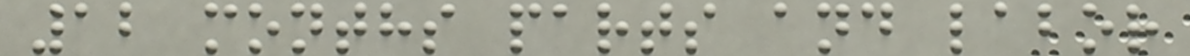12 months parts and labor
